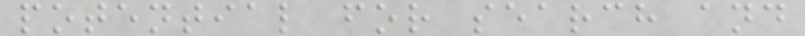potential for search and
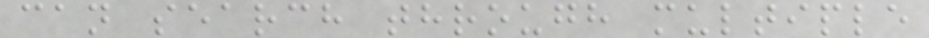can search through multiple
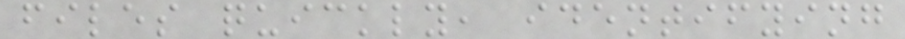files quickly, identifying
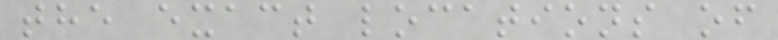the exact locations of
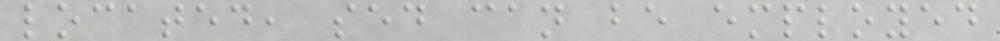located, sed can be employed
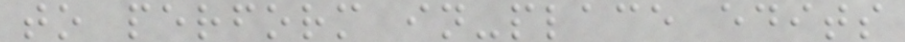to perform in-place edits
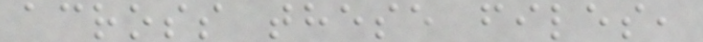across these files,
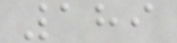189
